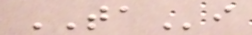TAi
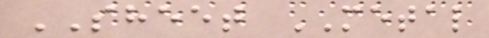SHEET METAL
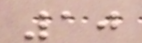10
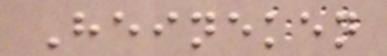Heineken
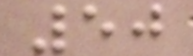50
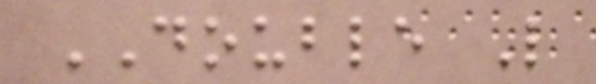DOUBLE L
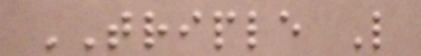TRIPLE L
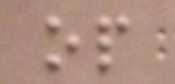op
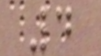4
